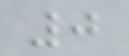0
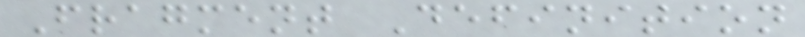Fragment Definition
